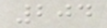204
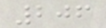206
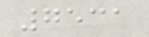7531
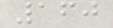160
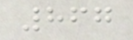867
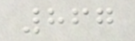867
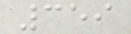359
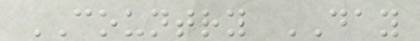COUNTRY DAY
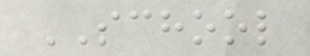SCHOOL
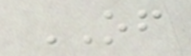OF
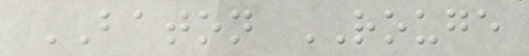BATON ROUGE
